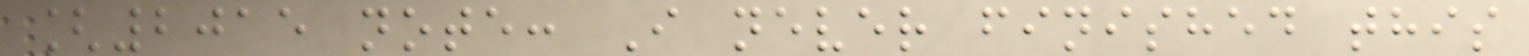[2015 note: I never finished this
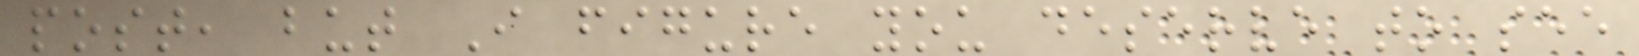post, but I figure you deserve to see
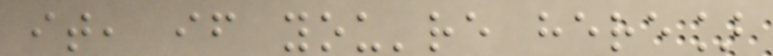it, if you're here]
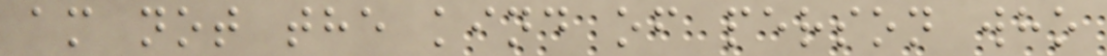am not the kind of person who
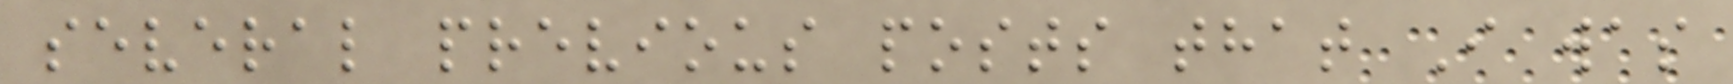several previous posts that I was
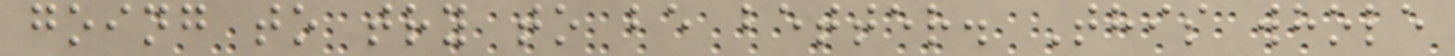going to try to be better. This whole
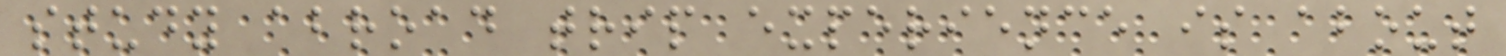study abroad trip experience is about
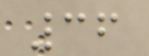36
